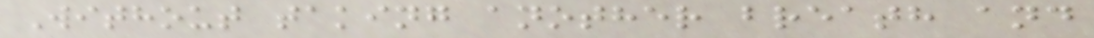Without taking another breath and
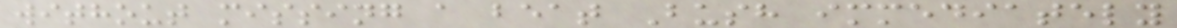without missing a beat Bush immediately
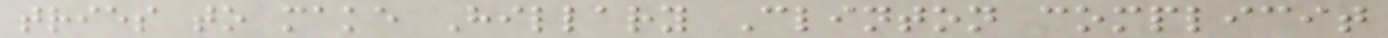tries to make Hillary Clinton complicit
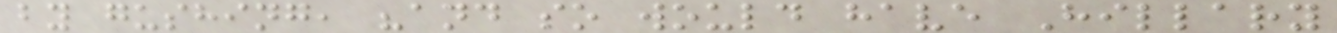by gushing, "and so would have Hillary
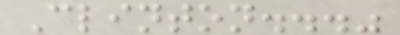Clinton..."
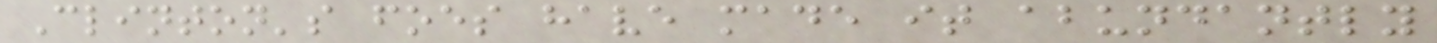Clinton's foes have made it abundantly
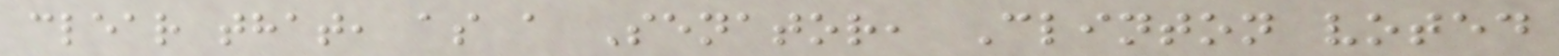clear that, as a Senator, Clinton voted
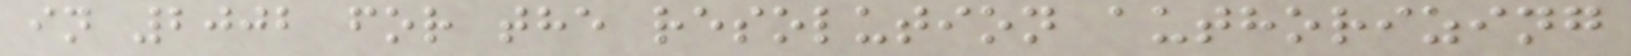in 2002 for the resolution authorizing
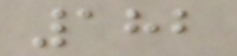182
